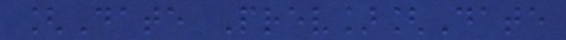[Date Prev][Date
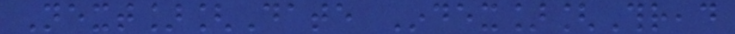Next][Date Index][Thread
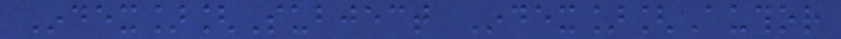Index][Subject Index][Author
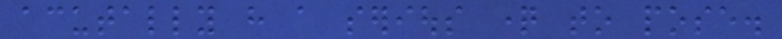acutally have a serious question to pose.
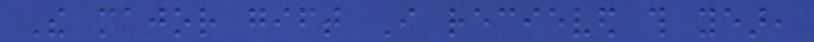The major gift I recieved this year,
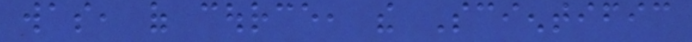was, of cource, the Scientific
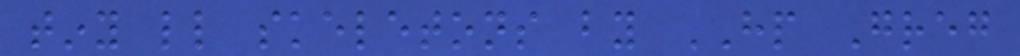tiny little skeletons by HP Greg
